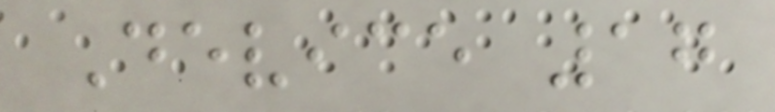Device 17
